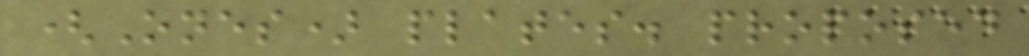(Ones) plates. proposed
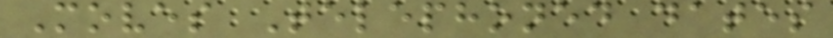Moves Telephoned dates
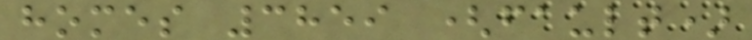homes 3859 (fault)
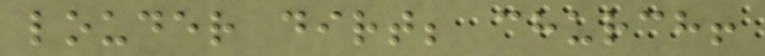louder dirt; church!
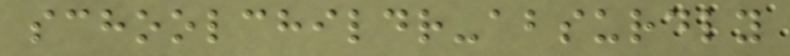schoolchildr-absurdly
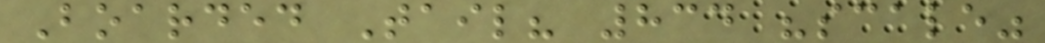Boarded Tail? 834 "scale"
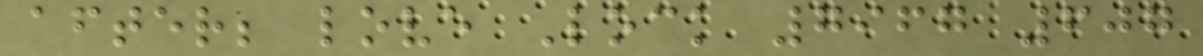after; love Lock 7967 607
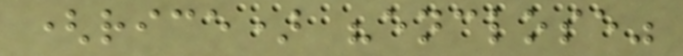(rice) "enclose"
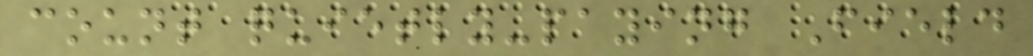count quietly-paying Field
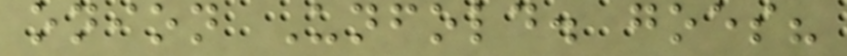onion Unfold. goes?
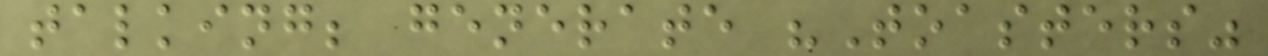talking; generate "Toasters"
